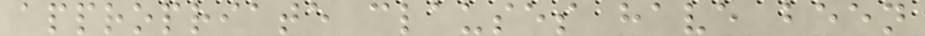appropriate clauses have been
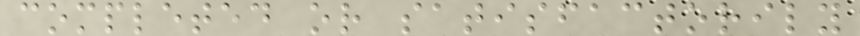completed or satisfactorily
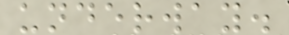underway.
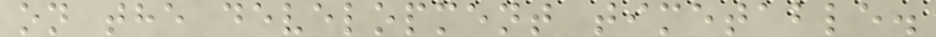on the development timetable.
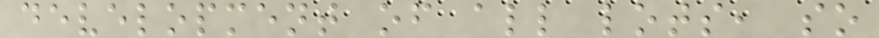development of all lots, so
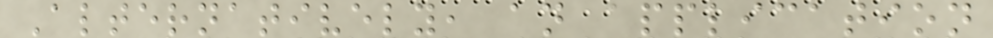Alternatively, an application
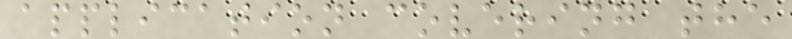application covering the
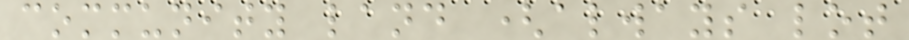community land (always lot
